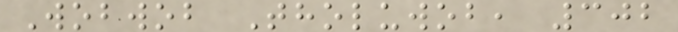Wobwob Tholuwob, 302
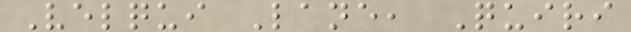Velqui Lane, Quiri
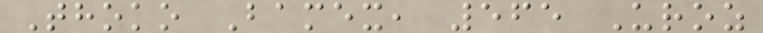Thoko Bamex, 565 Uroz
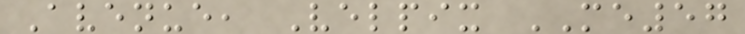Avenue, Velpix ME57
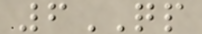6QP
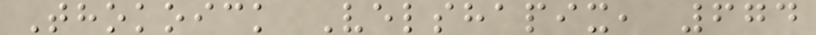Thokoick Velshapix, 674
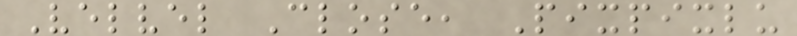Velvel Close, Pixpixlu
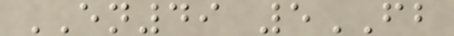EN49 5FB
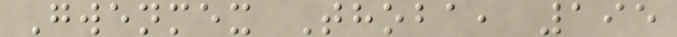Gwenmex Thoba, 195
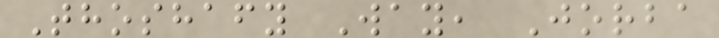Thoshafy Way, Jorba
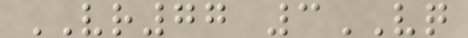VR77 3VQ
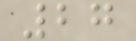27
